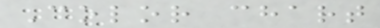Color chart
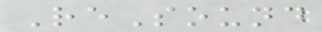ReSound
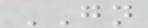GN
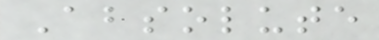Absolute
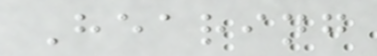Hearing
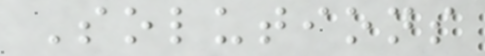Solutions
